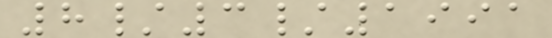8/3/1991
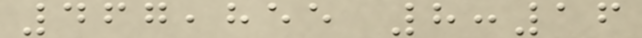467,855 8:16
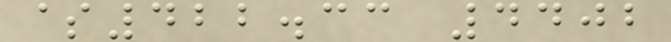$422.33 4402
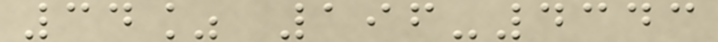34% 196-4343
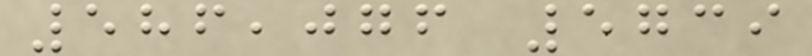586,076 5739
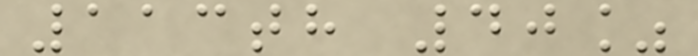113th 40%
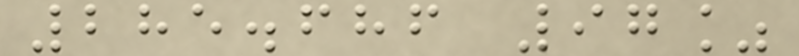285.686 97%
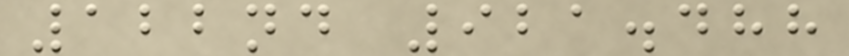122nd 921.488
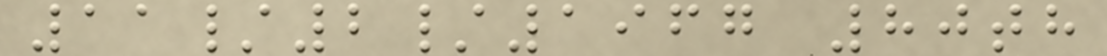11/2/1967 80th
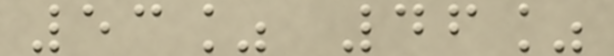53% 46%
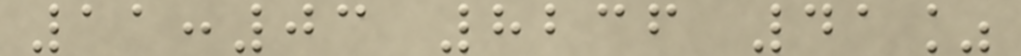11:03 8236 41%
